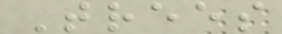Trees
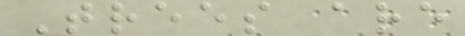Trees are
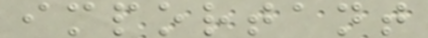important
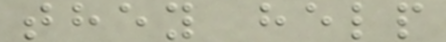they help
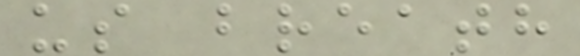us breath
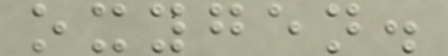oxygen.
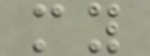my
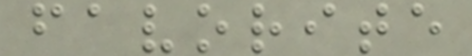favorite
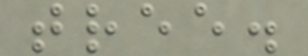tree.
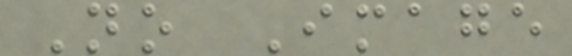No Image
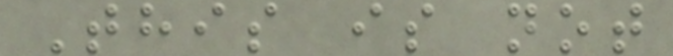This is not
